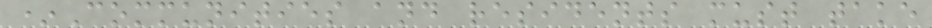*Communities and residents must take
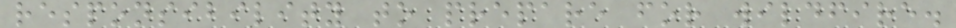responsibility to prepare for wildfire.
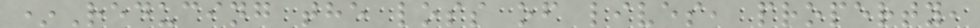*Reducing the loss of lives, property,
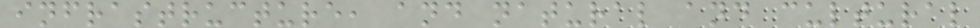infrastructure, and natural and cultural
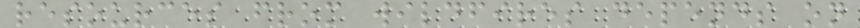resources from wildfires depends on
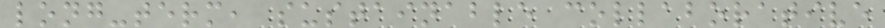long-term, sustainable collaborative
